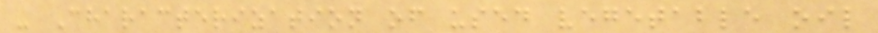- Characterization of used vegetable oil
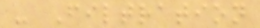- Filtration
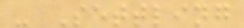- Settling
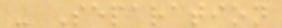- Separation
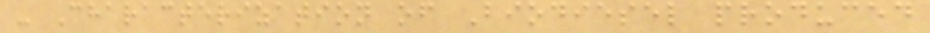- Characterization of Biodiesel produced
